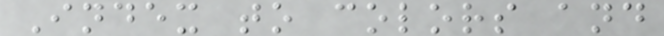Index to colors and
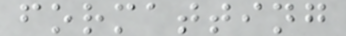formatting
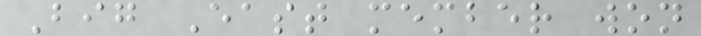Big East member won
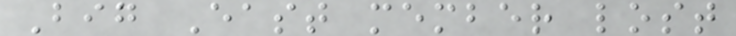Big East member lost
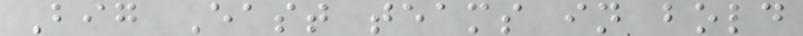Big East teams in bold
